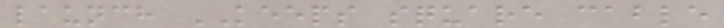launch KEEPS square cable
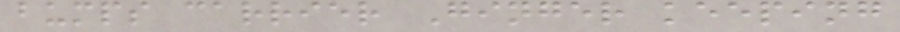bumps carrier Ginger keeping
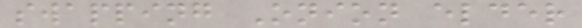swapping Onion elder
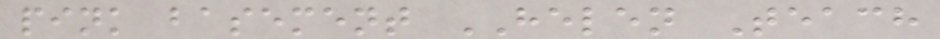pink basement HELEN Teach
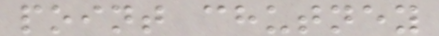point chutney
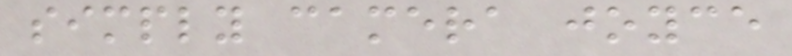simply camera joyce
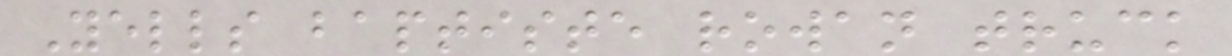Yells baptiste rowan truck
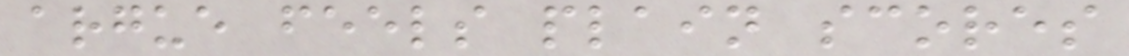argue feels plain scores
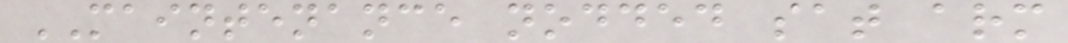MAINTENANCE nodded sat arm
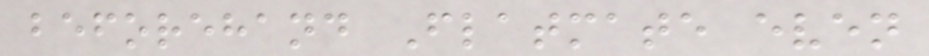beforehand Flatmate even
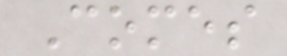Comes
